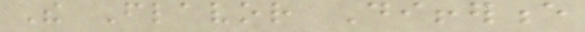The Flavor Difference
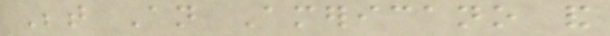Between An Americano and
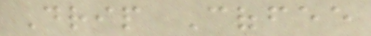Drip Coffee
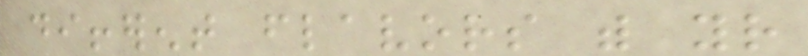different flavors with your
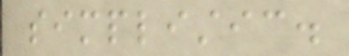simplistic.
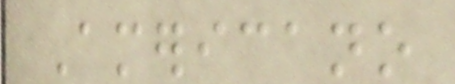Americano
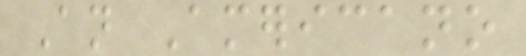An Americano
